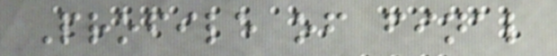Profile of final
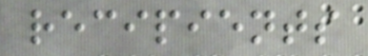recipients
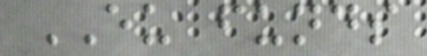EU funds
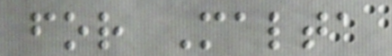for Malta
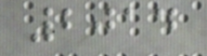2014
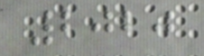2020
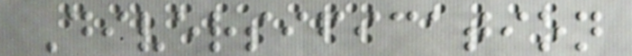Diversification
